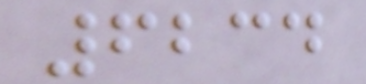6234
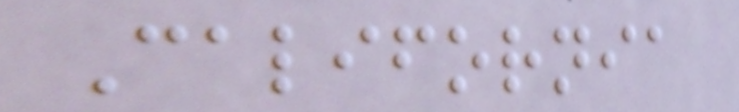California
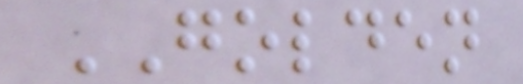GOLDEN
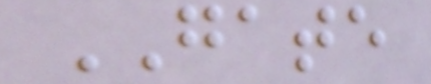GATE
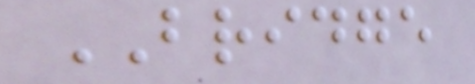BRIDGE
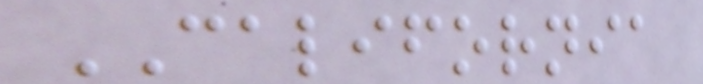CALIFORNIA
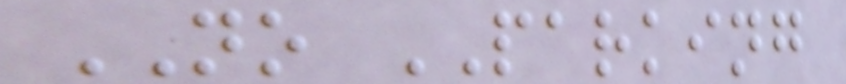NO PARKING
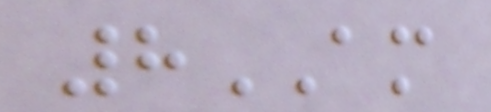8AM
